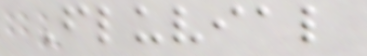Fluvial
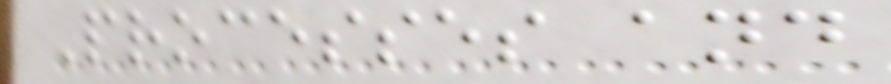Processes and
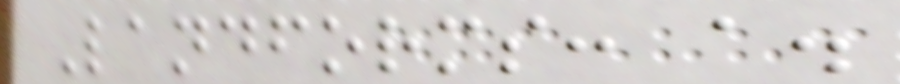Landforms: a.
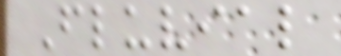Fluvial
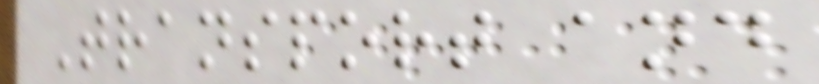Transport and
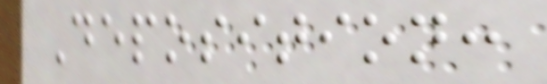Deposition:
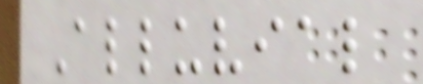Alluvial
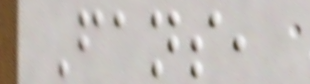Fans,
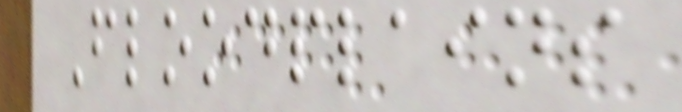Floodplains
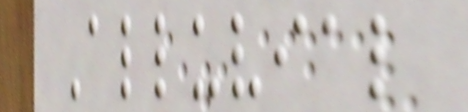Alluvial
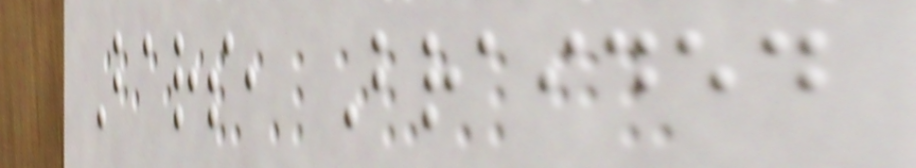Bars, Braided
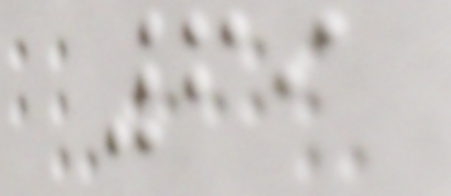69
